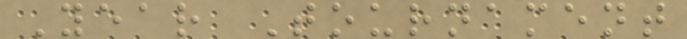Year Tournament
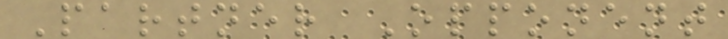Partner Opponent
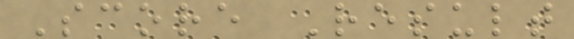Score Result
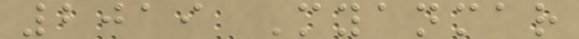2019 Myanmar
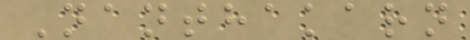Nanthakarn
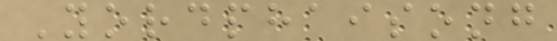Yordphaisong
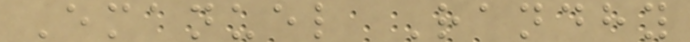Emanuel Randhy
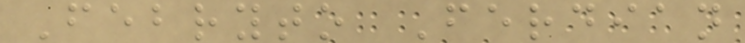Febryto Ferdian
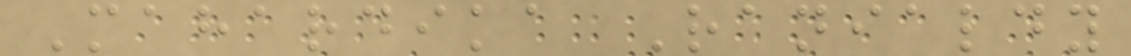Mahardika Ranialdy
